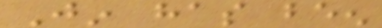Jin has been
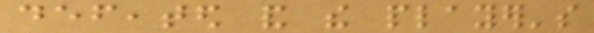defeated and the player's
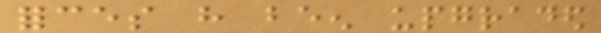forces have been upgraded
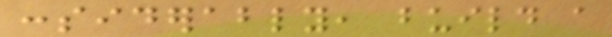considerably, build a
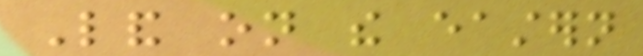Land on the eastern
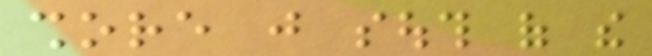shore just south of the
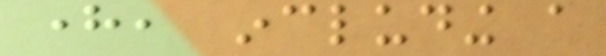here, including a
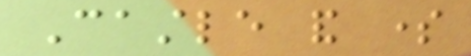Castle and some
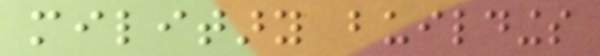military buildings
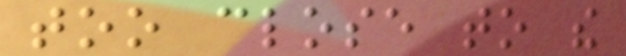too close to the
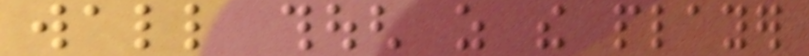wall though as the player
